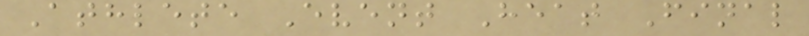Athlete Event Heat Final
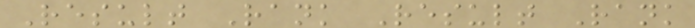Result Rank Result Rank
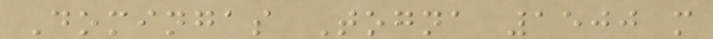Domingas Togna 1500 m
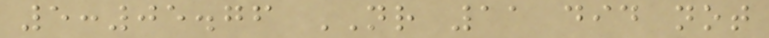5:05.76 NR 11 did not
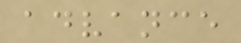advance
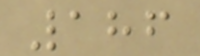186
